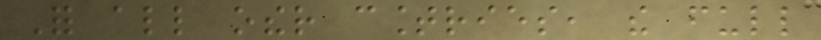For all other countries, the full
